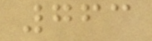763
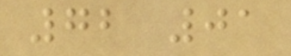72 01
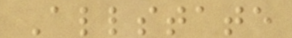Allstate
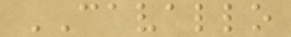CAVALLO
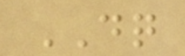DQ
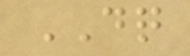DQ
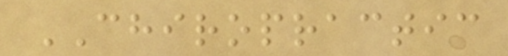CHIROPRACTIC
